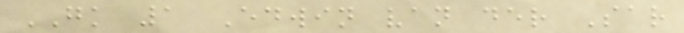GK 1 Edwin van der Sar
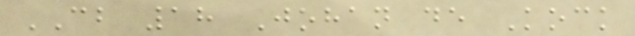CB 18 Johan de Kock
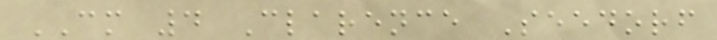CM 4 Clarence Seedorf
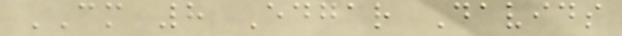CM 8 Edgar Davids
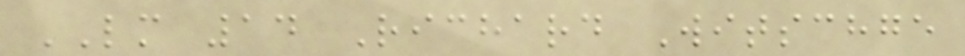LM 14 Richard Witschge
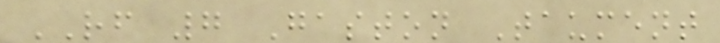RF 7 Gaston Taument
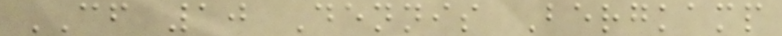CF 10 Dennis Bergkamp
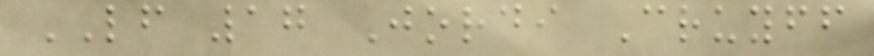LF 17 Jordi Cruyff
